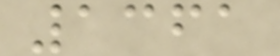1361
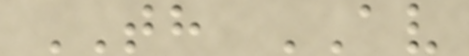TH AV
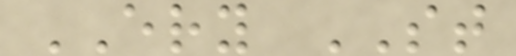ERY ST
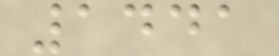1441
